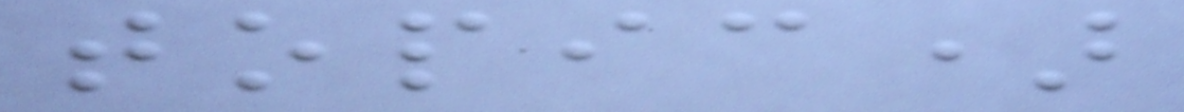topic)
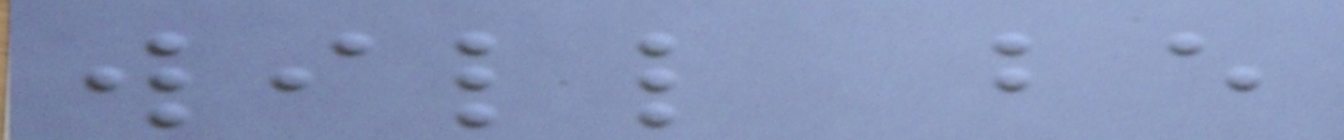will be
